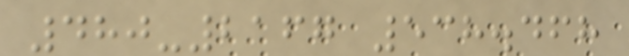480-2167 538.468
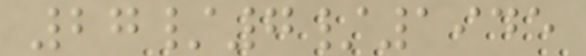27/7/1945
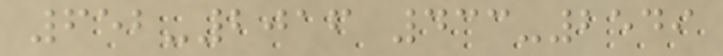652-2016 433-2549
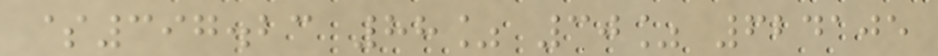$397.23 88% 30% 624105
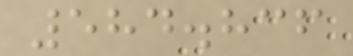584.836
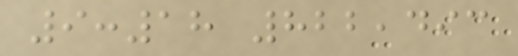9:18 822,493
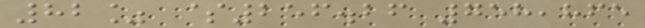82% $256.26 758,865
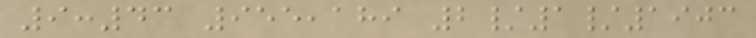9:43 955,189 2/1/1903
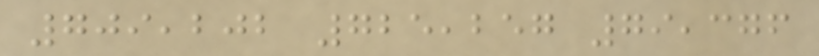709,202 725,257 79,376
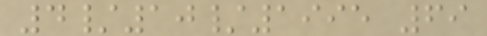4/10/1995 69
